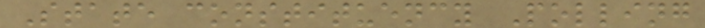State constituency Polling
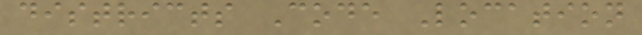districts Code Location
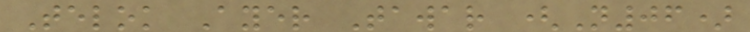Telok Ayer Tawar (N06)
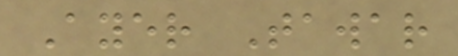Ayer Tawar
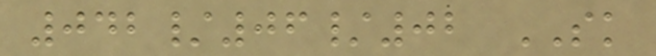042/06/02 SK
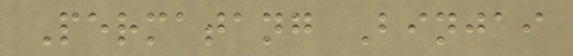Permatang Binjai
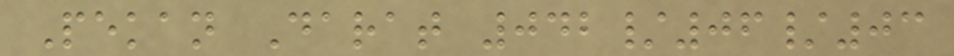Pekan Darat 042/06/03
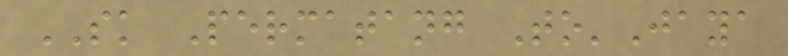SK Permatang To'Jaya
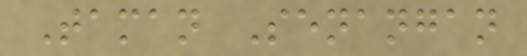Taman Senangan
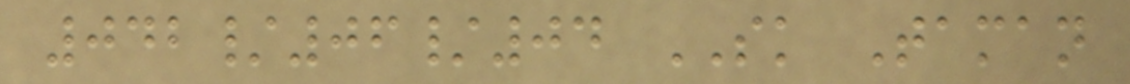042/06/04 SK Taman
